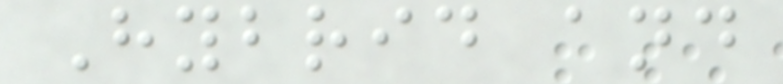Hybrid and
